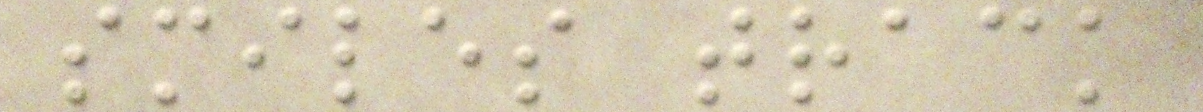smiles track
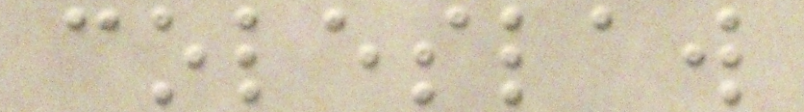coleslaw
